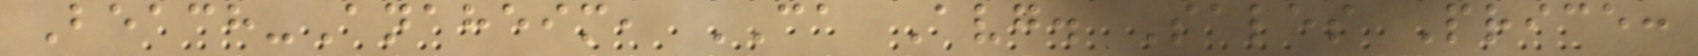Beach-Anaheim, CA Avg. Sales Price:
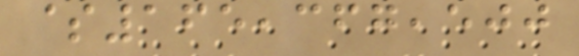$165,367,500
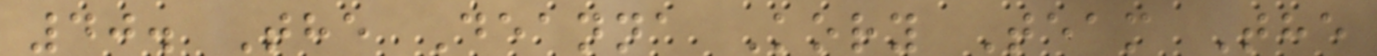40. The Deanna Kory Team The
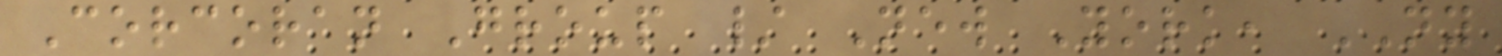Corcoran Group / New York, NY
